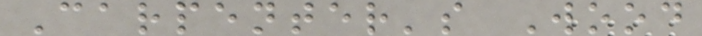Carpenter's Wood
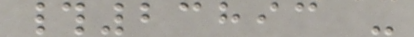#23893 -
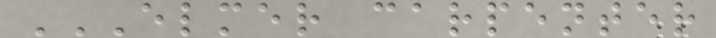ELMER CARPENTER
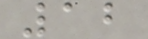12
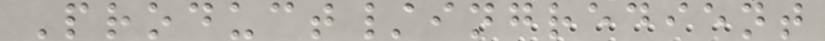Product/ingredient
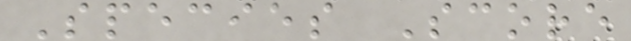Species Score
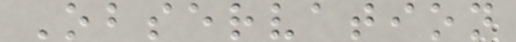Observation
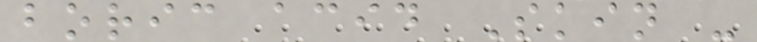boric acid Skin -
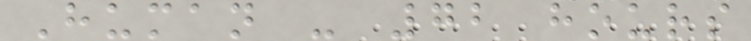Human - 72 hours
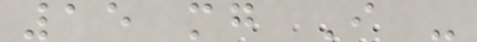15 mg I -
